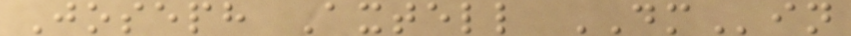Joseph Axtell DMin
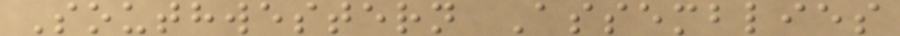Southwestern Assemblies
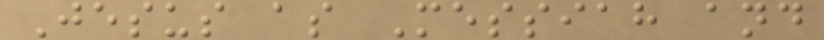Jesus as Messiah and
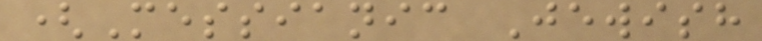(Messianic Jewish
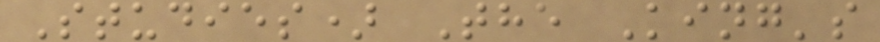Studies) The King's
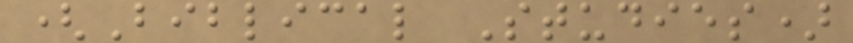(Biblical Studies)
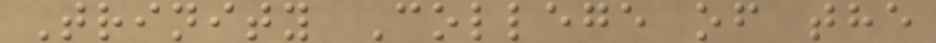Trinity College of the
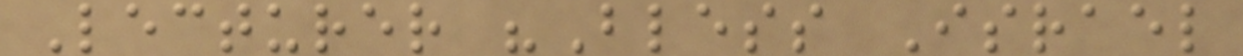Lecturer "Bless Israel
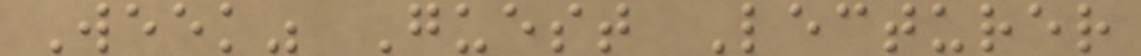Week" Guest Lecturer
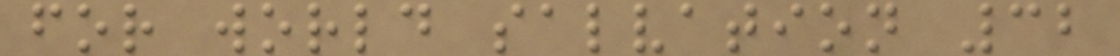for world salvation 32
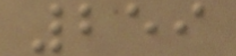259
